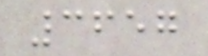3657
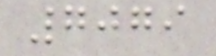7079
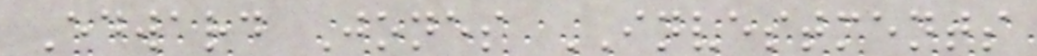Edward Jones INVESTMENTS
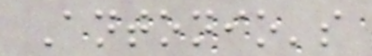Antonio's
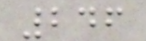246
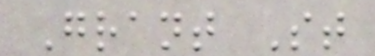Grant St
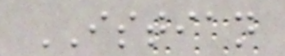ISTIAN
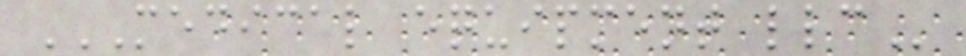MEDICAL EQUIPMENT LLC
